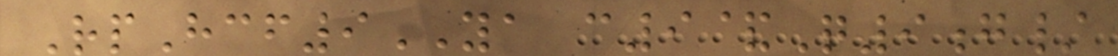RpHcf9YA c9&Q9g/
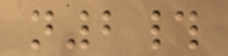n2#
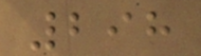298
